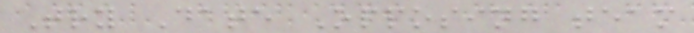Try Date Opposing team
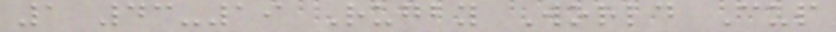1 43-19 Rugby World Cup
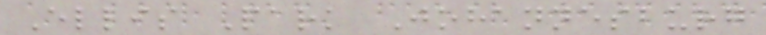Ellis Park Johannesburg
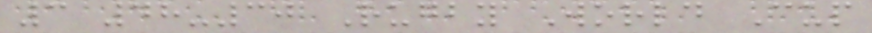3 48-30 Rugby World Cup
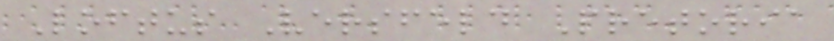Loftus Versfeld Pretoria
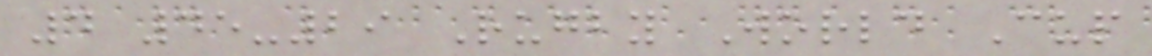4 45-29 Rugby World Cup
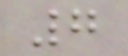7
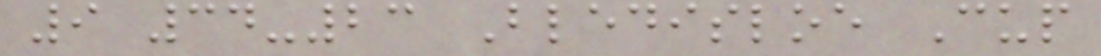9 34-23 Bledisloe Cup
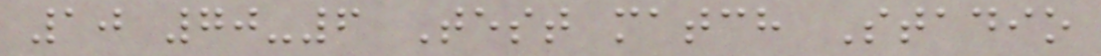10 70-6 Test match Stadio
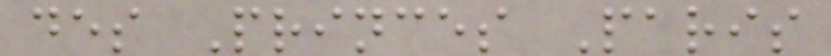des Princes Paris
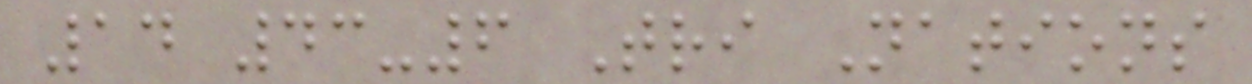14 43-6 Tri Nations
